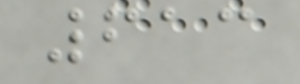613
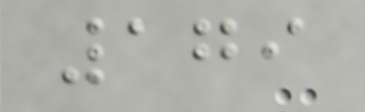179
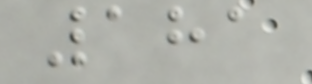181
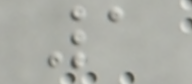1
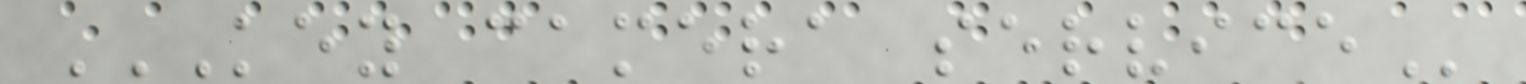KEY CAMERA SERVICE
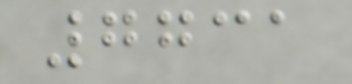7731
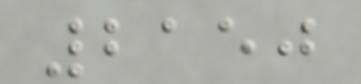2150
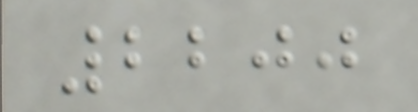2200
